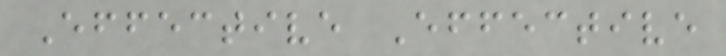Effective Effective
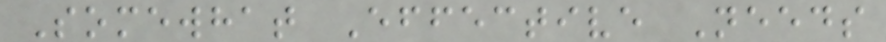Somewhat Effective Needs
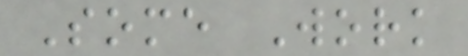Some Work
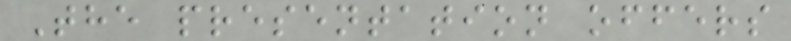The presentation offers
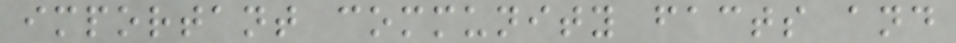important community facts and
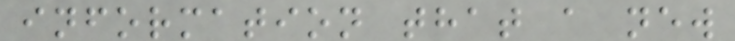information that a new
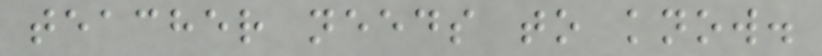teacher needs to know.
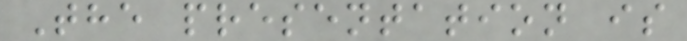The presentation is
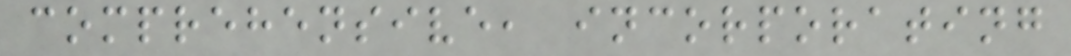comprehensive, incorporating
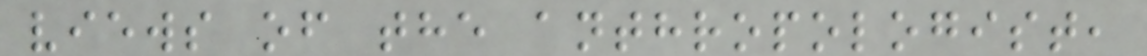views of the anthropologist,
